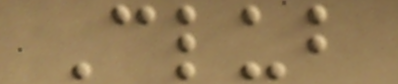Club
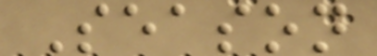Season
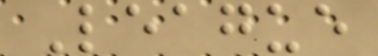League
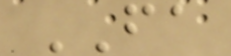FA
